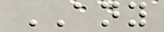ANY
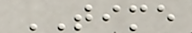TIME
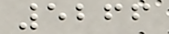5266
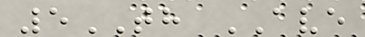5TH AVE
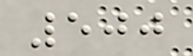500
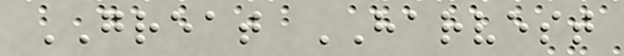GREAT HARVEST
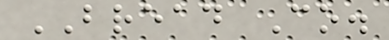BREAD Co.
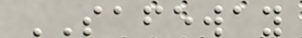SAFEWAY
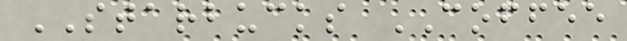STARBUCKS COFFEE
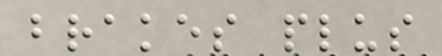brakes plus
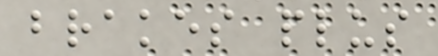brakes plus
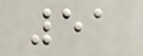51
